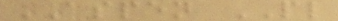ASPEN PL
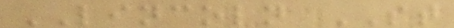LINCOLN ST
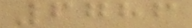6786
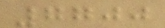7700
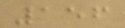156
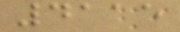4115
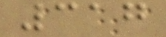317
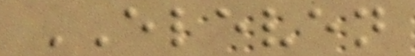ELEVEN
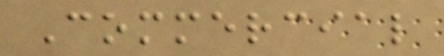Commercial
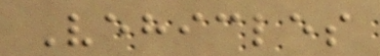Vehicles
